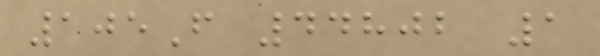105F 44802 1
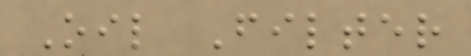Oil Filter
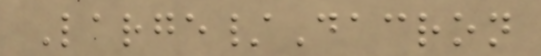Large/Dacron
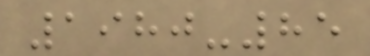1980-85
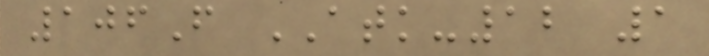106F ATK-12 1
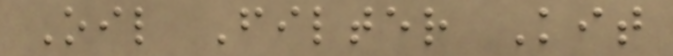Oil Filter Kit
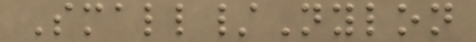Small/Nylon
